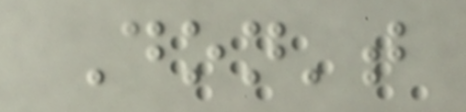Don't
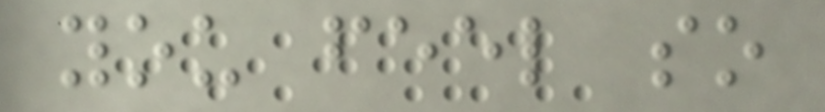you feel so
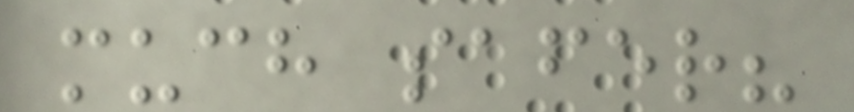much safer?
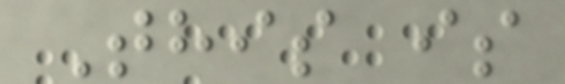This is
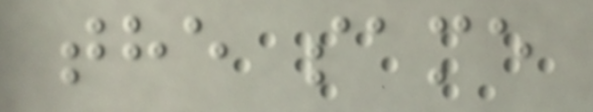the same
